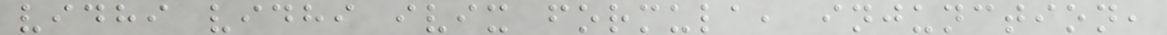vidhi vidhi ivix formula, injunction,
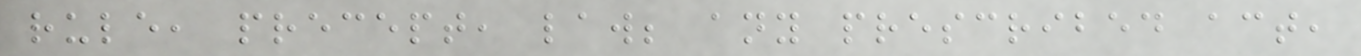rule, precept, law; any prescribed act,
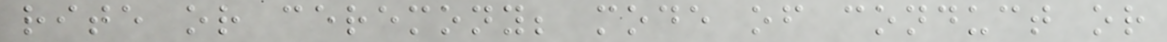rite or ceremony; mode of conduct or
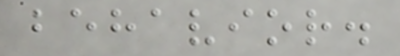behavior.
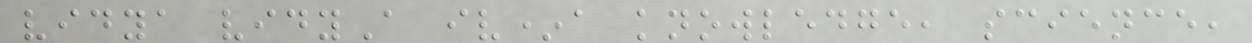vidya vidyA iv*a knowledge, science,
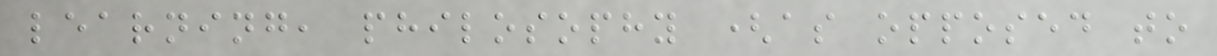learning, philosophy (as opposed to
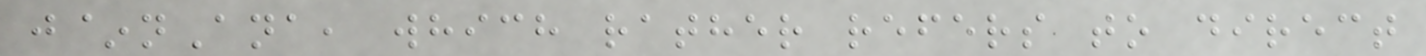j~nAna, which rather refers to direct
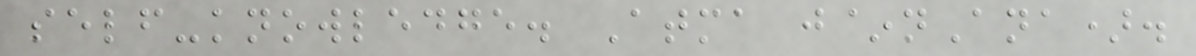self-knowledge. Atma j~nAna).
